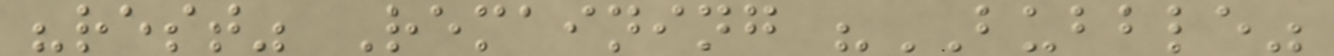"rest" Remaining "BUBBLE"
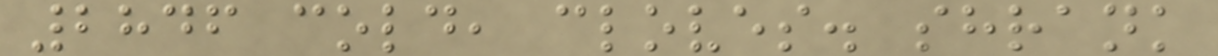2846 cold, cloves. shrank
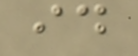id
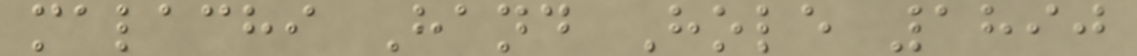malachi Hand Hole 1890
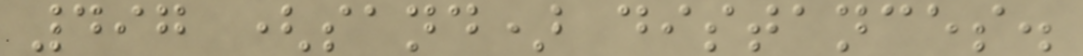497 (sand) distances.
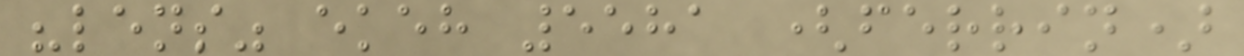"lens" ekeh 5581 (ferrin)
